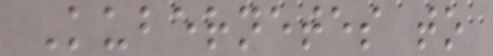Kubernetes to
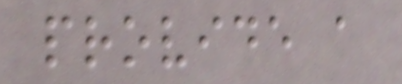provide a
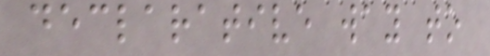declarative way to
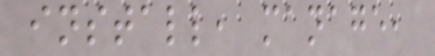install, manage,
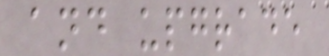and upgrade
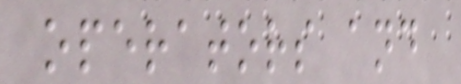operators and
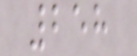258
